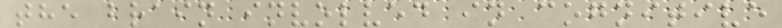the brain involved in cognitive
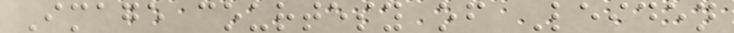Image courtesy of Leiden
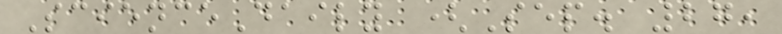ScienceDaily (Sep. 27,
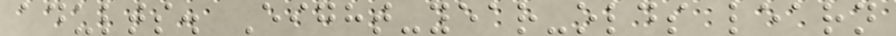adults. Eight-year-olds learn
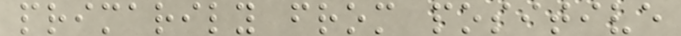primarily from positive
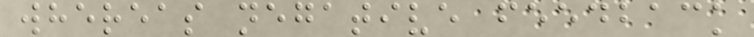whereas negative feedback
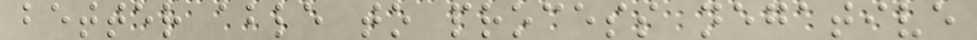better able to process negative
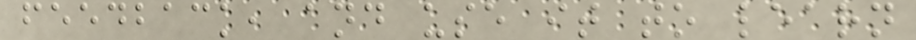feedback, and use it to learn
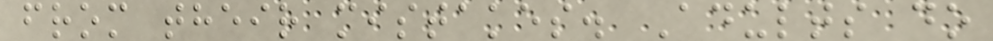from their mistakes. Adults do
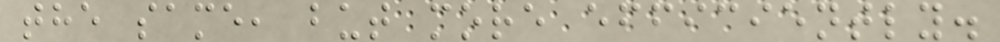the same, but more efficiently.
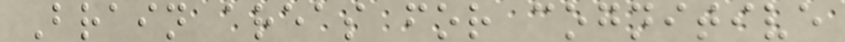Brain areas for cognitive
